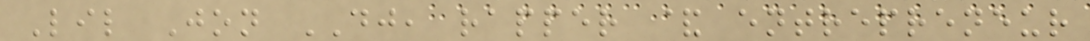Lil Jon DJ, rapper & entrepreneur
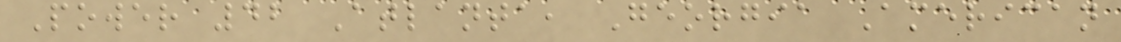Power 42 Atlanta, Georgia American
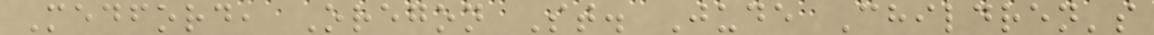Medford, Oregon St. Jude Children's
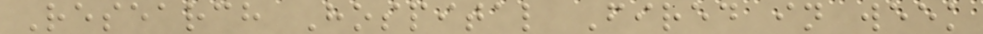Research Hospital Fired in week
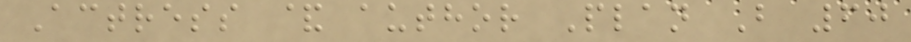Actress & author Plan B 60
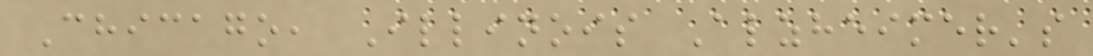Chicago, Illinois Alzheimer's
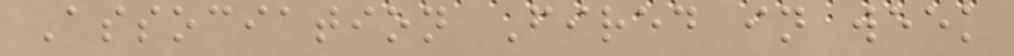Association Fired in week
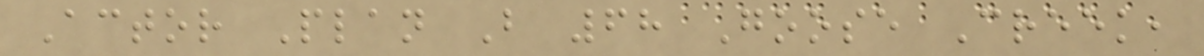Actor Plan B 68 Goose Creek,
